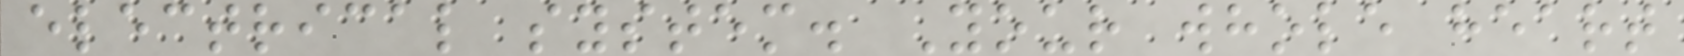electrical system. Your whole heart
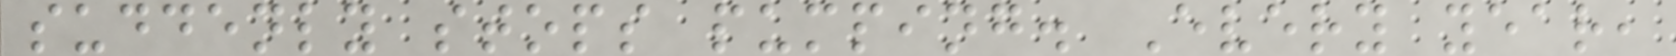suddenly stops pumping. Every year,
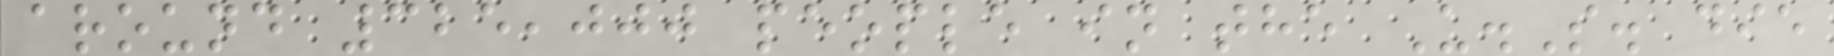around 325,000 people in the U.S. die
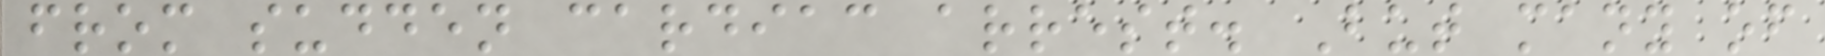from sudden cardiac arrest. But many of
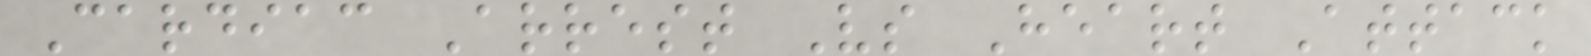Cardiac Arrest Vs Heart Attack
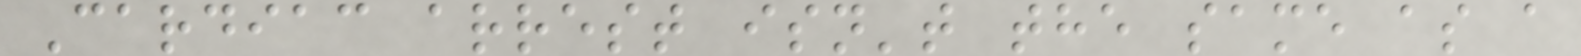Cardiac arrest isn't the same as a
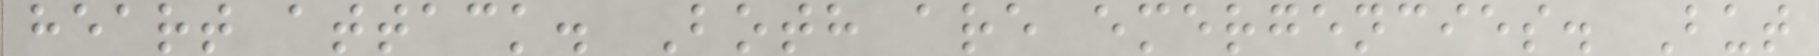heart attack. Both are emergencies. But
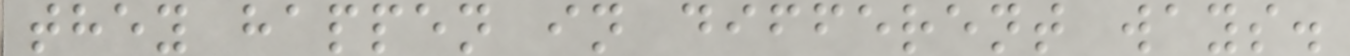they happen in different ways.
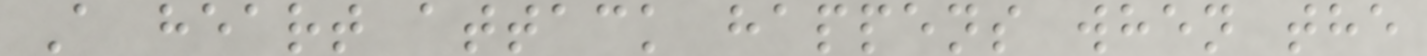A heart attack happens when the
